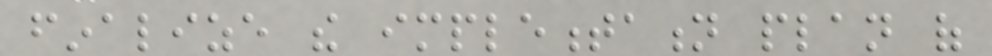finalize the implementation plan of
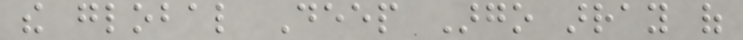the global Deep Argo array of
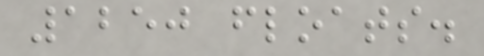1250 floats.
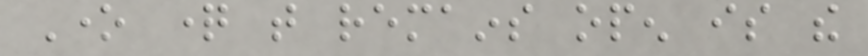One question that remains open is the
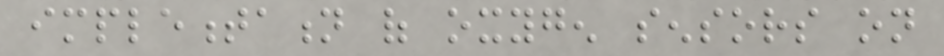implementation of oxygen sensors on
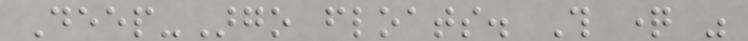Deep-Argo floats. This question was
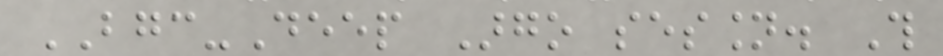BGC-Deep Argo session. This
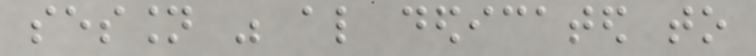session was also dedicated to
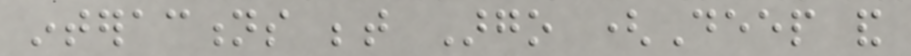interactions between Argo (Deep and
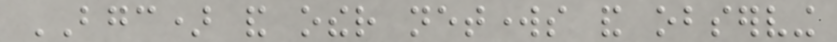BGC) and other networks and observing
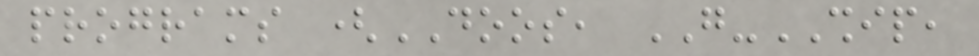programs (DOOS, GO-SHIP,
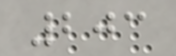203
